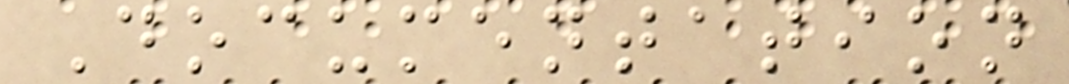Documentation
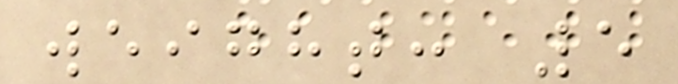weight: 5
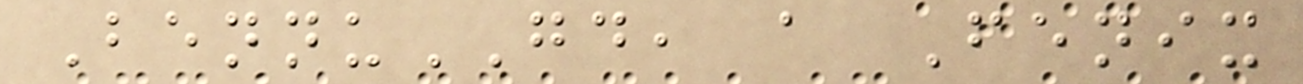BennuGD, a Fenix
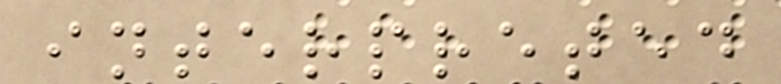interpreted
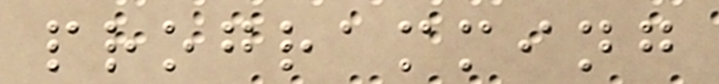programming
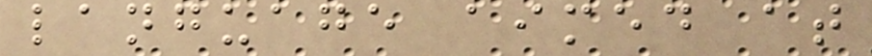language aimed at
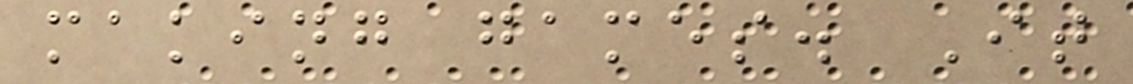making games. It
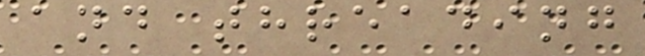and threading
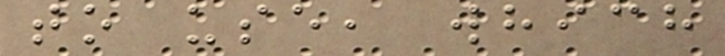to use, which
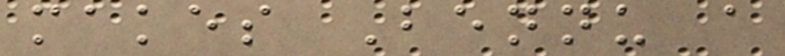makes Bennu a
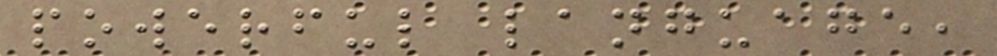powerful language,
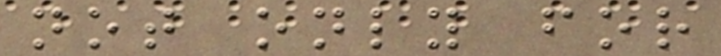not only for
